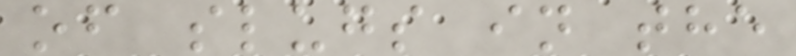of slugs in the
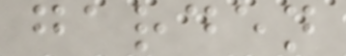garden
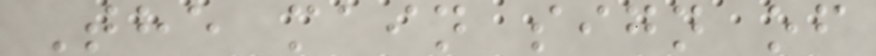The main sign of
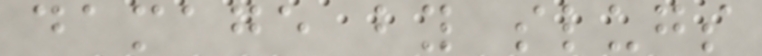damage by slugs
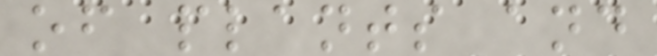of plants and
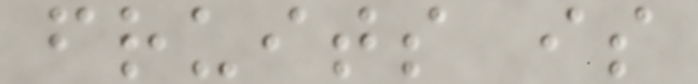fruits is
